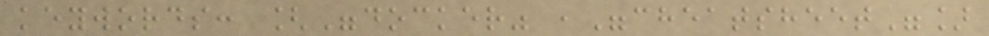keywords: ["docker" ,"cheatsheet"]
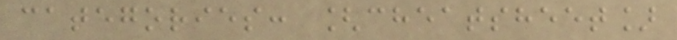categories: [cheatsheet]
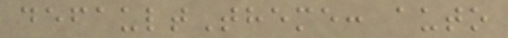defaultTheme: auto
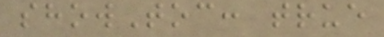showToc: true
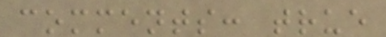comments: true
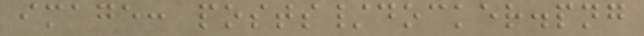image: posts/docker.png
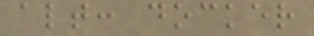alt: docker
